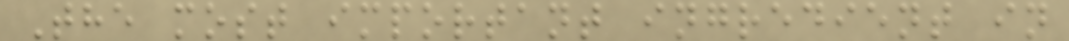The most important ingredient in
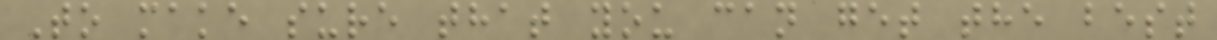To make sure that you can get the best
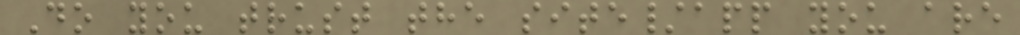Do you trust the site/app you are
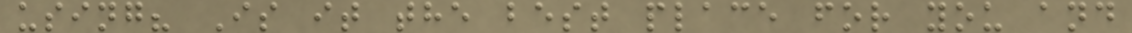using? Is it the best place for you and
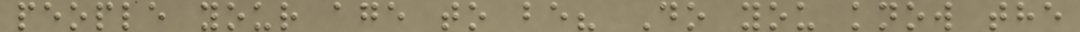people your age to be? Do you know the
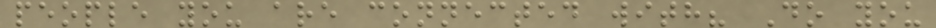people you are connected with? Do you
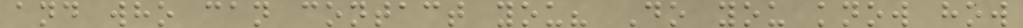and who can contact you? Do you know how
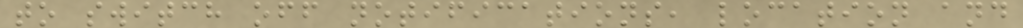to switch off notifications, location and
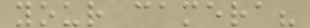your camera?
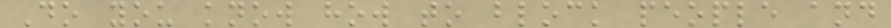Do you know how to block people and
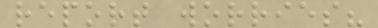report worries?
